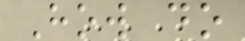How do
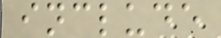include
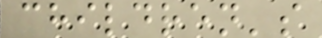children's
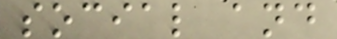social and
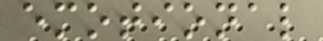emotional
